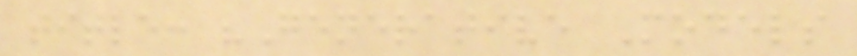title: "Generative Models
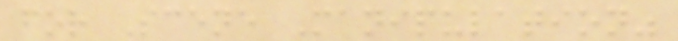for Scene Manipulation"
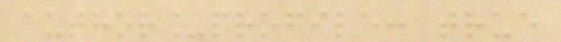author_profile: true
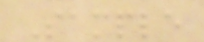Sample
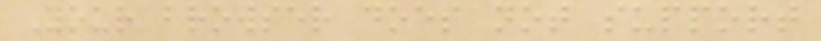Your browser does not support
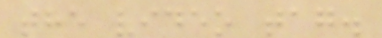the video tag.
